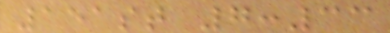151st 7:33
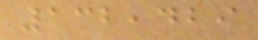132,429
